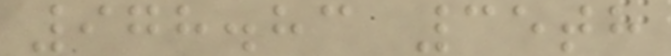978.83 35th
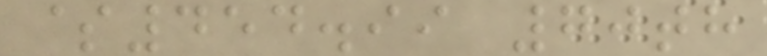$454.99 70th
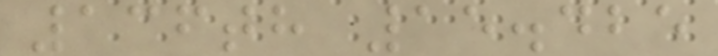136th 15.425
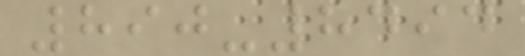890-8494
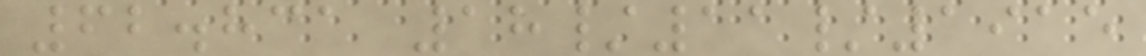62.831 18/11/1915
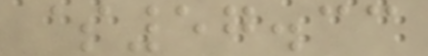$57.33
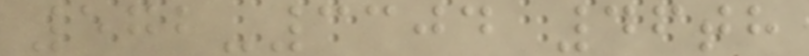572-3304 46th
